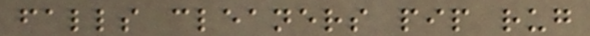falls cleaners pip rug
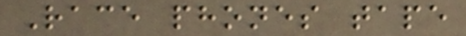Race phones tape
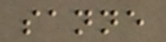sanne
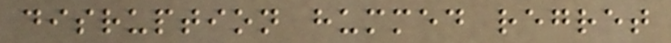disruption hummed regret
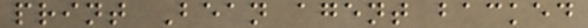print Bean agent backed
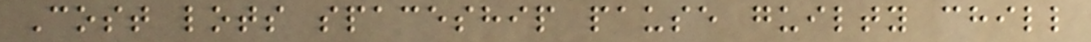Cost lots spaceship pause guilty chill
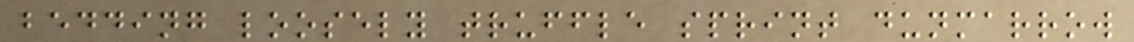bedding loosely truffle sprint dunmarrow
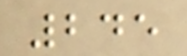245
